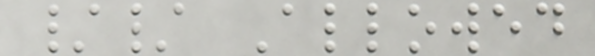// Allowed
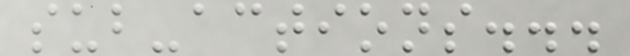sub-actions...
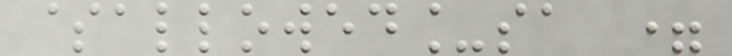$allowed_sa =
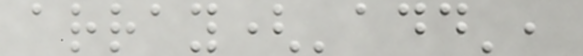array('add',
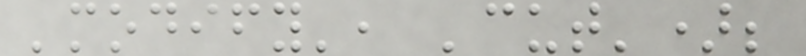'modify', 'cut');
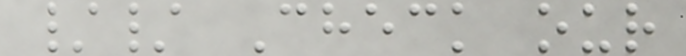// Check our
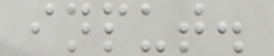input.
